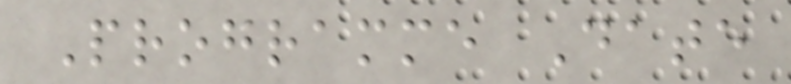Programme Date
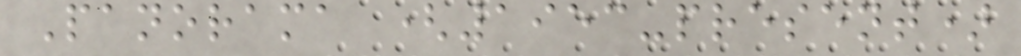Panorama (1953-present)
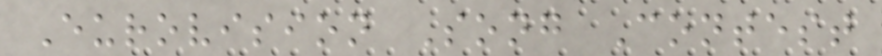Eurovision Song Contest
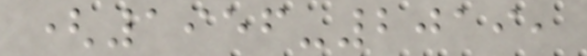(1956-2019,
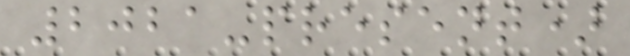2021-present)
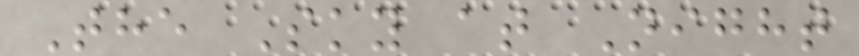The Sky at Night
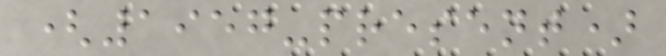(1957-present)
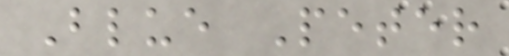Blue Peter
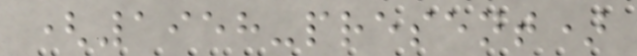(1958-present)
